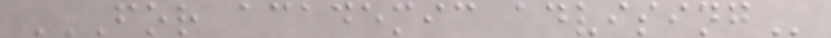FOR ACADEMIC ADVISING
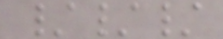///
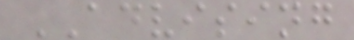ADVISING
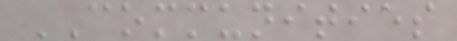COMMUNITIES
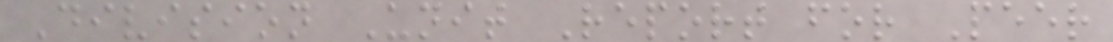Division Unit Report for Peer
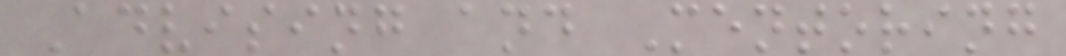Advising and Mentoring
